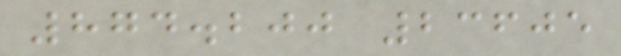874.200 23605
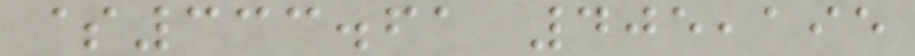$333.61 405,195
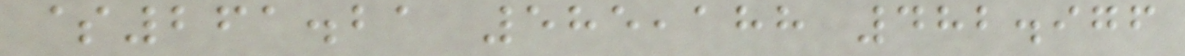$261.21 585,188 482.976
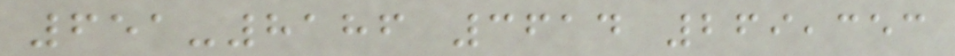651-8186 3614 269,353
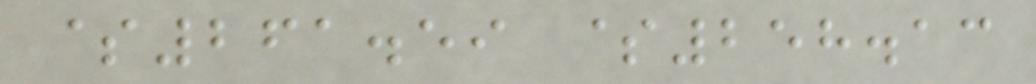$261.59 $258.13
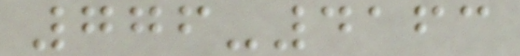776-4163
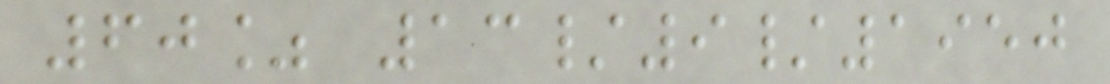60% 13/9/1950
